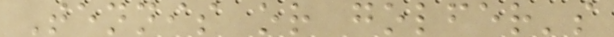Tennis or golfer's
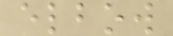elbow
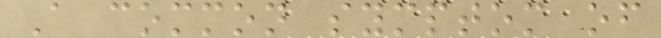A common symptom of
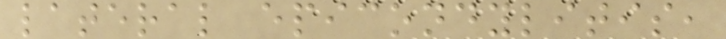lateral epicondylitis,
